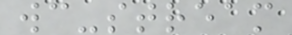wc-stream
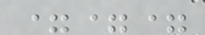===
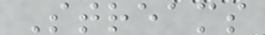Streams
